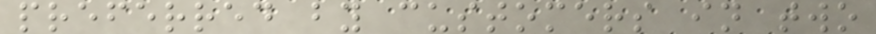preferred by customers in two
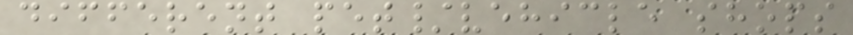different pet/vehicle shops
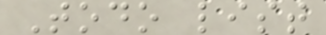Todo list
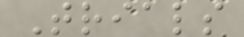Trials
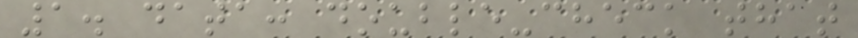1. data: double-check that
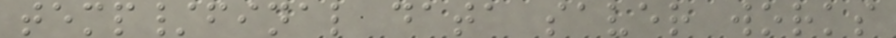temp/final data saver works
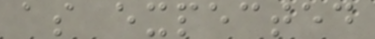as expected
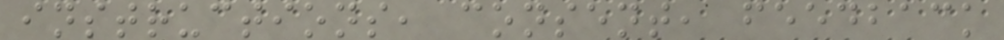instructions, consent, feedback
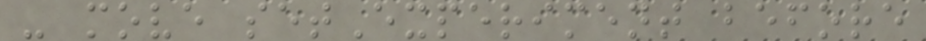- move setExperiment before
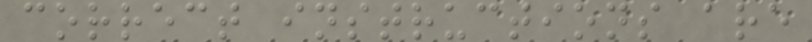correct instructions are
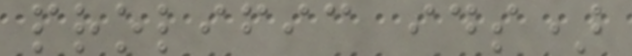prolific ids)
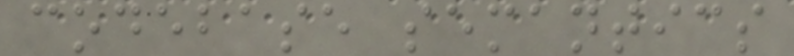codebase semantics
